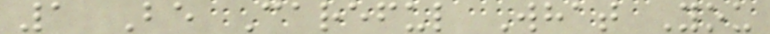1 Be Careful What You
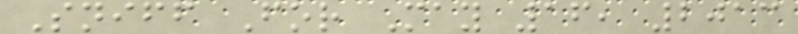Sniff For May 16, 2013
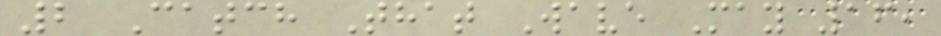2 Catch That Wave May 16,
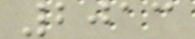2013
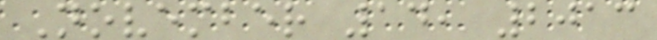November 14, 2013
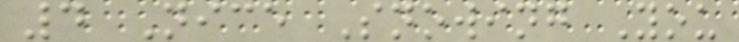4 Nice Snowing You
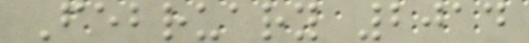February 2014
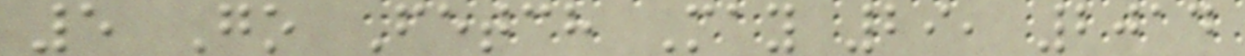5 Go Fetch May 29, 2014
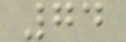74
